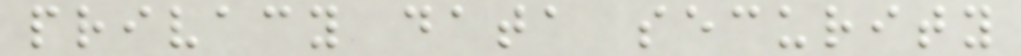privacy data security
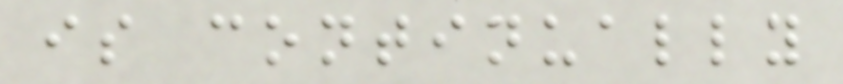is continually
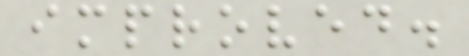improved.
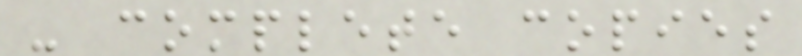- complete copies
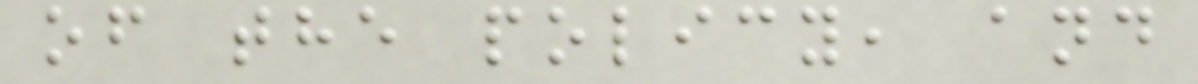of the policy, and
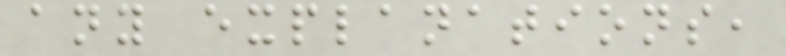any explanations,
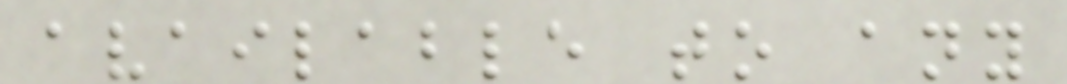available to any
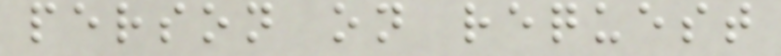person on request
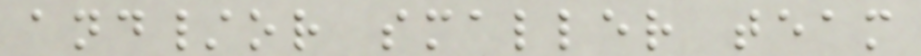and/or smaller team
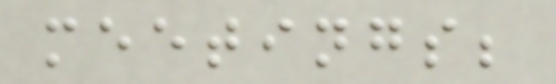meetings;
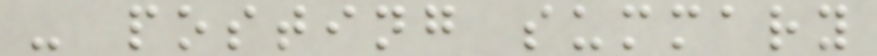- posting summary
